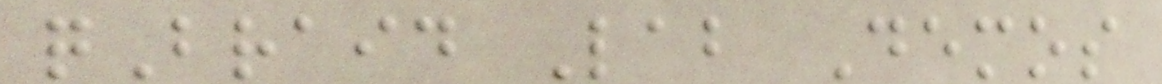qBraid Lab Demos
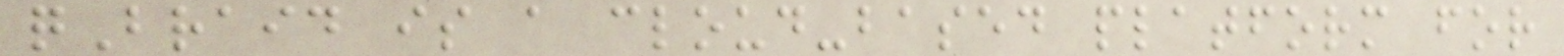qBraid is a cloud-based platform for
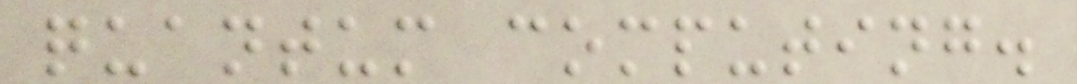quantum computing.
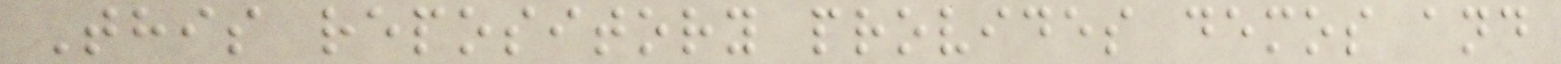This repository provides demos and
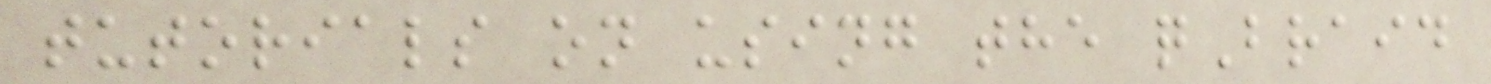tutorials on using the qBraid
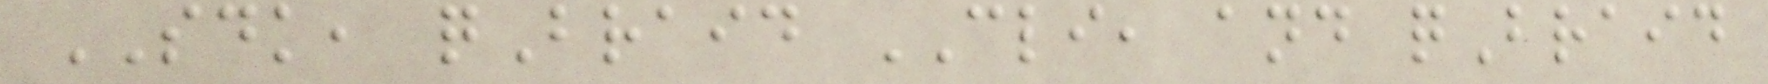SDK, qBraid CLI, and qBraid
